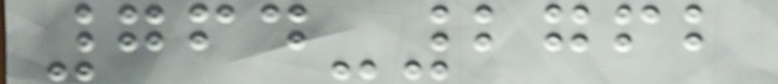764-2762
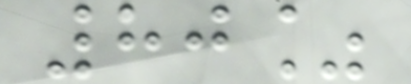80%
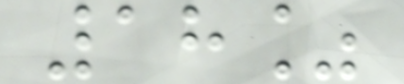18%
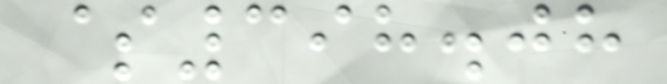$398.08
